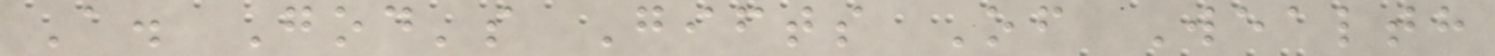A. God's Gifts Of Wealth
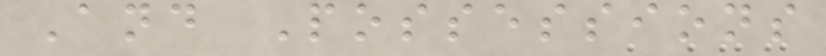And Possessions
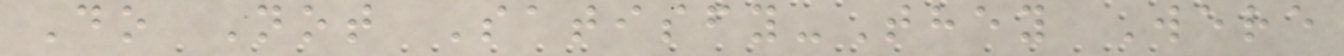Do Not Satisfy-They Were
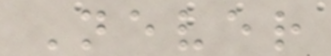Never
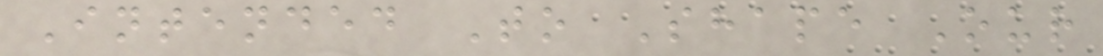Intended To Shape Our
